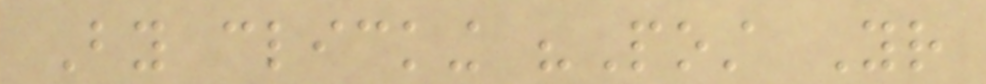By clicking "Post Your
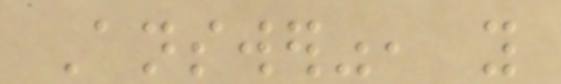Answer", you
